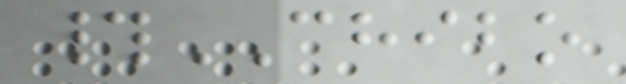#CHIBO
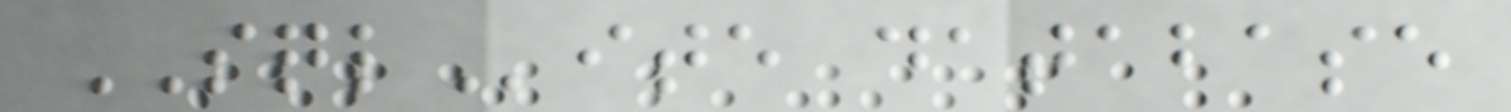SQLite database
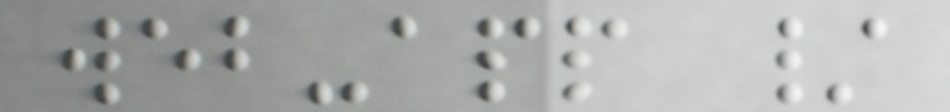web-app /
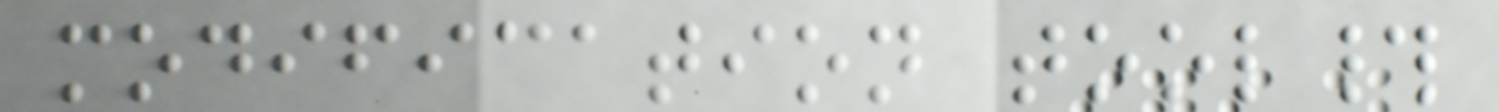modification tool#
